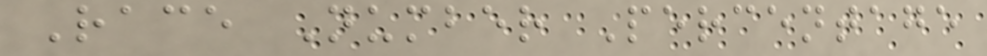Race Number Percentage
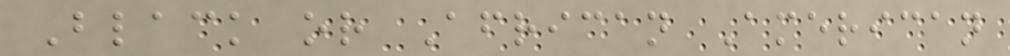Black or African American
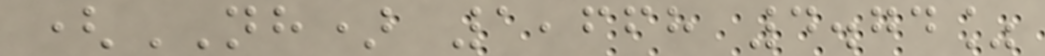(NH) 1,668 4.74%
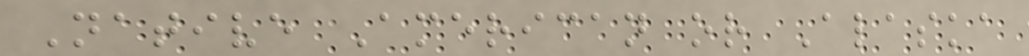Native American or Alaska
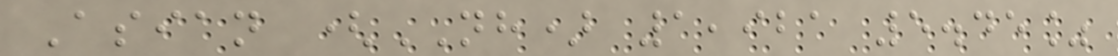Asian (NH) 1,921 5.45%
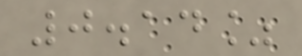0.14%
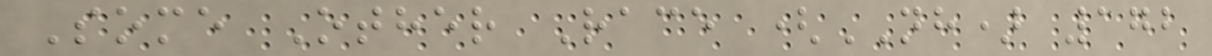Some Other Race (NH) 172
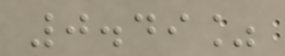0.49%
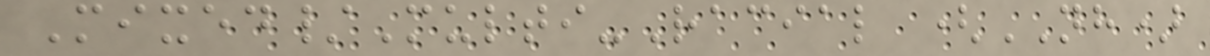Mixed/Multi-Racial (NH)
